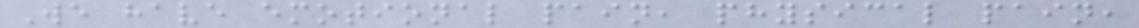We have emotional pain, physical pain,
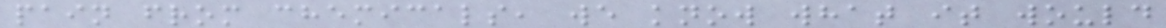pain from chemicals, we know what it would
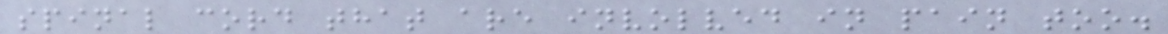spinal cord that are involved in pain too.
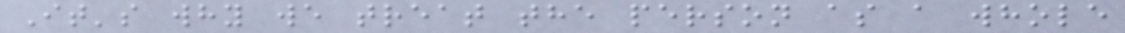It's why we treat the person as a whole
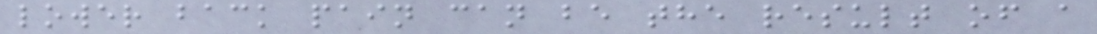lower back pain can be the result of a
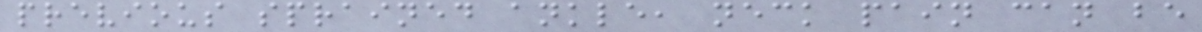previous sprained ankle, neck pain can be
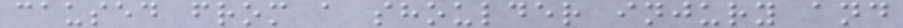caused from a shoulder injury and
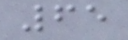65
